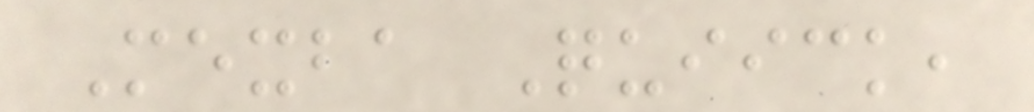Mexba Quiick,
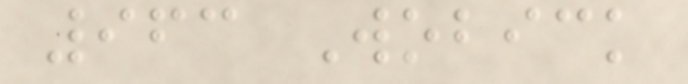963 Wobick
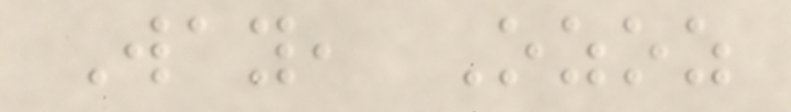Way, Ozoz
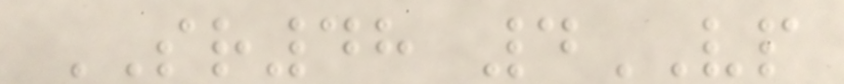SR48 4VP
